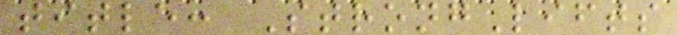title: StrongLifts
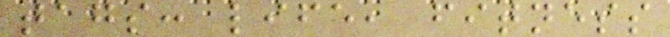tags: life, fitness
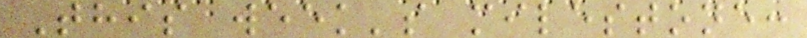This week's milestone:
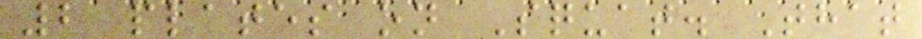2 plates on Squat. That
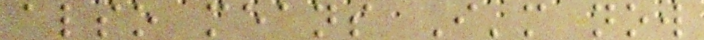also means I'm now
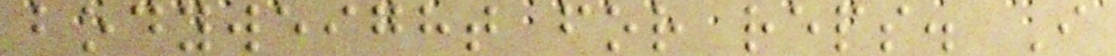bodyweight for reps. I
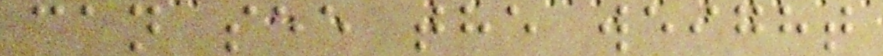can see the weight
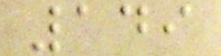149
